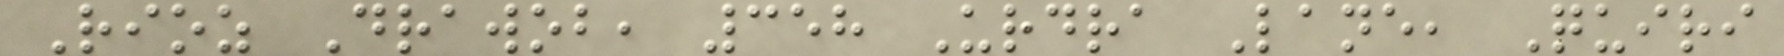Rioz Drawob, 358 Urdra Lane, Quiri
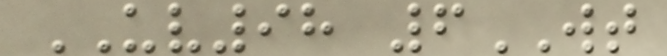UV98 6WT
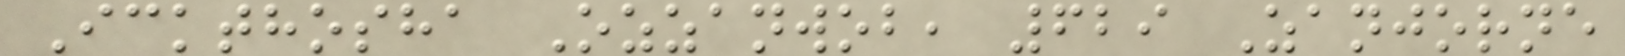Ickthosha Ozzanwob, 629 Zanjorne
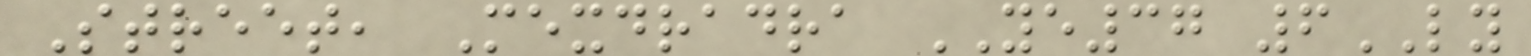Street, Mexdradra YE37 6LY
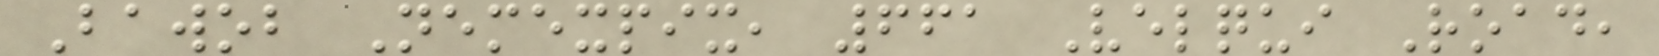Bawob Nemexpix, 661 Velqui Road,
